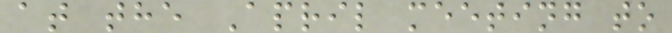at the April meeting to
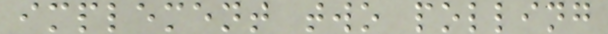implement two polling
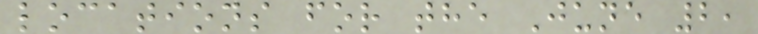locations for the June 2,
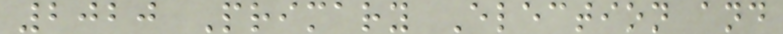2020 Primary Election and
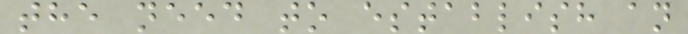the need to establish an
